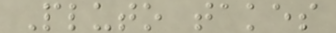Pluto takes
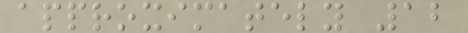approximately 12
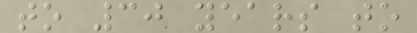to 30 years to
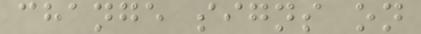change signs on
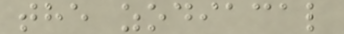the zodiacal
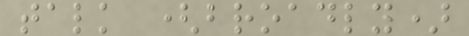talk (broadly)
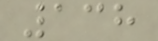138
